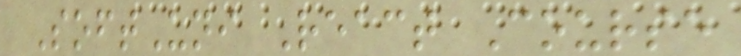SoftUni React Course
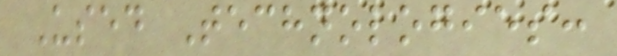Used Technologies:
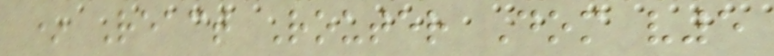* React Router Dom v5
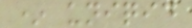* uniqid
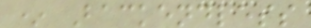* Backendless
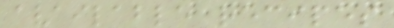available recipes
